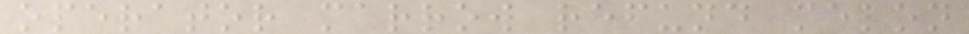operator marrow refund melon
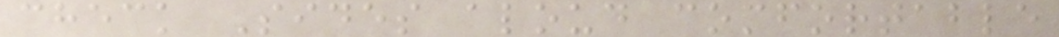check Sides aloud comfortable
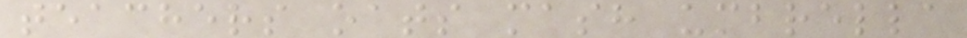teachers oats mash umbrella
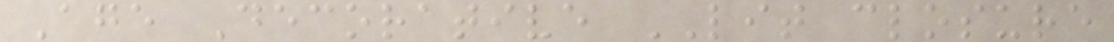Age Decorative LIT closure
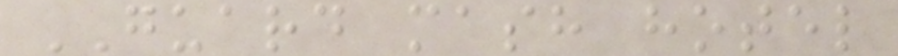GUARD mash hotel
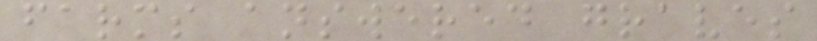farms answered graves
